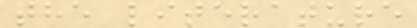the literature
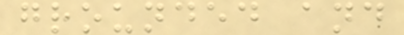grounded and
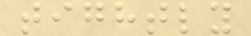tightly
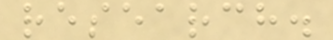research.
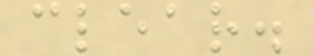clear.
